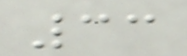33
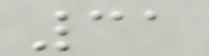31
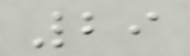29
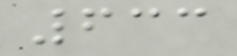633
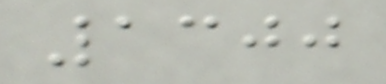1300
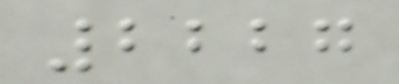2227
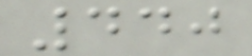440
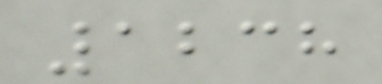1238
